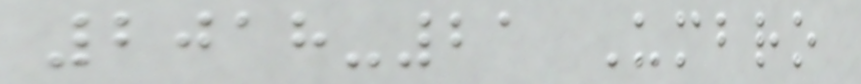2018-21 Umbro
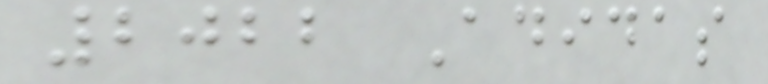2022 Adidas
